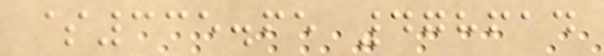$335.65 478614
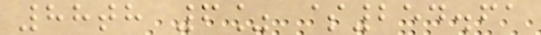88th 6% $254.61
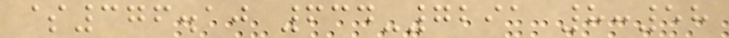$376.10 634-7291 8:58
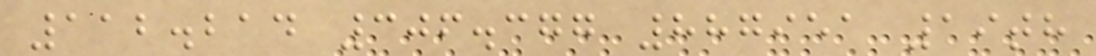112.214 306.377 887951 19th
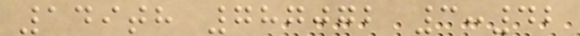149th 787072 3:42
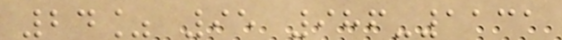24% 95 986-1131
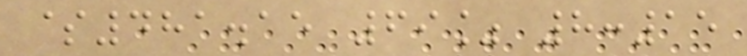$481.15 69% 8:15
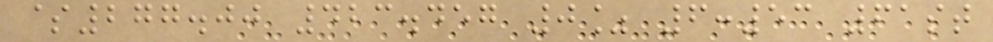$277.00 423.457 0% 6:53 61st
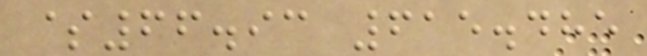$66.93 615.485
